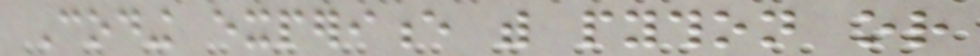Coding experience with python or
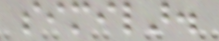similar.
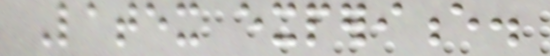Latex experience.
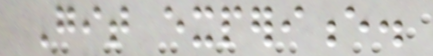Git experience.
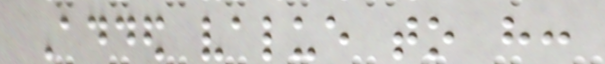Added value to have:
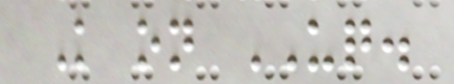Knowledge on UQ.
